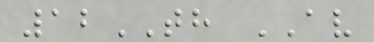12TH AV
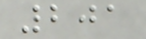201
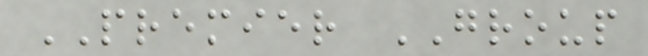PREMIER GROUP
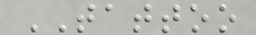TATTOO
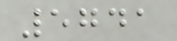5741
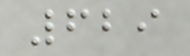629
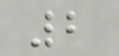2
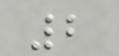2
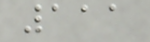111
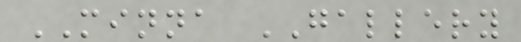MINNA GALLERY
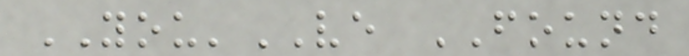YOU'VE FOUND
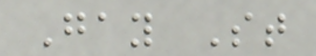Gay St
